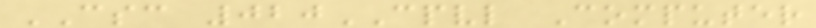CSC 020CPVL Computer
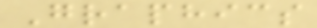Graphics
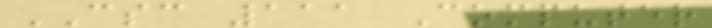CSC 111 Computer
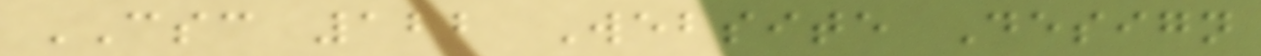CSC 122 Website Design
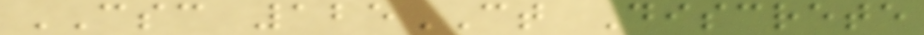CSC 125CT Discrete
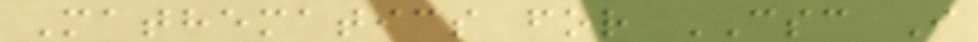Mathematics for CSC I
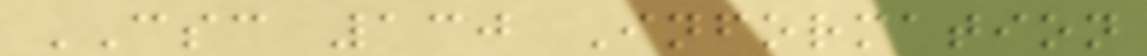CSC 130 Information
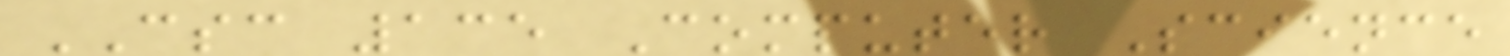CSC 135 Computer Science
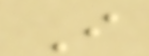I
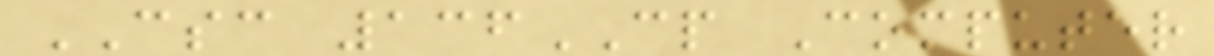CSC 136CP Computer
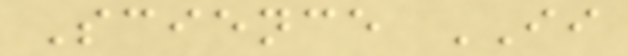Science II
